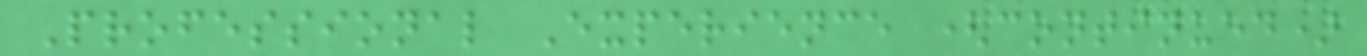Professional Experience (continued)
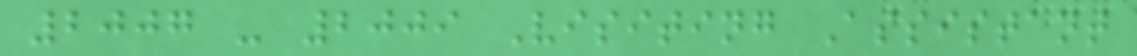2007 - 2009 Visiting Assistant
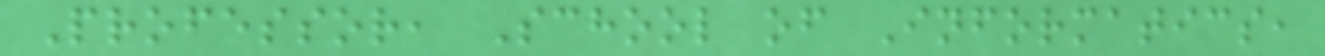Professor, School of Informatics,
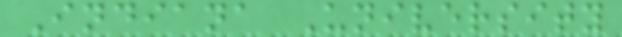Indiana University
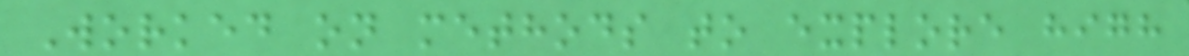Worked on methods to explore high
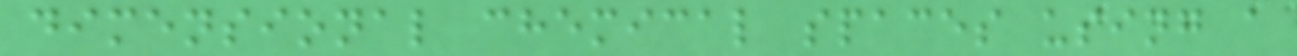dimensional chemical spaces using a
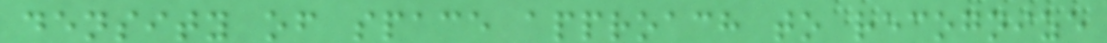density of space approach to recognize
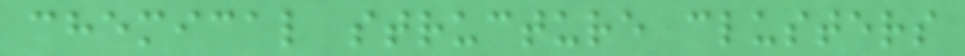chemical structure clusters
